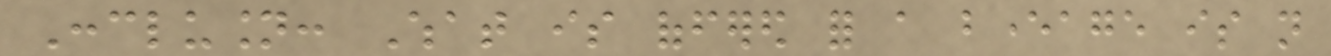Conclusion: What is offered for a beverage is not
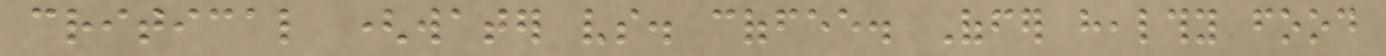critical (water vs. coffee. Offer healthy food
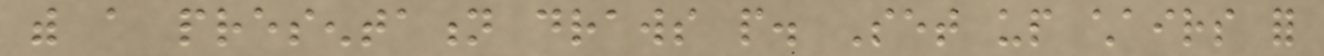with a presentation draws people. Set up chairs for
